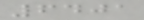6401
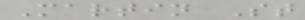Martin St
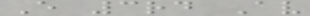E 3rd Av
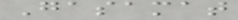Gasamat
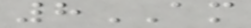8AM
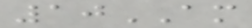10AM
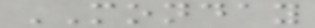MONDAY
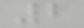2
